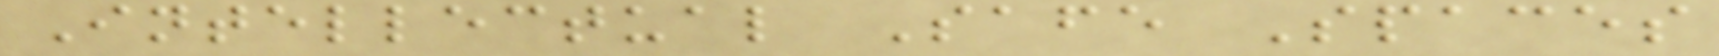Intellectual Safe Spaces
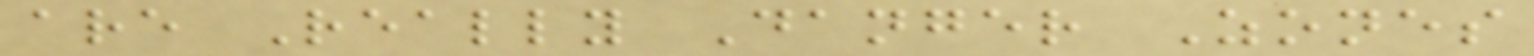are Really Danger Zones
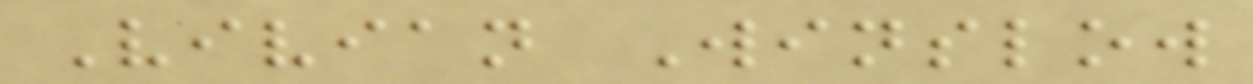Vivian Winslow
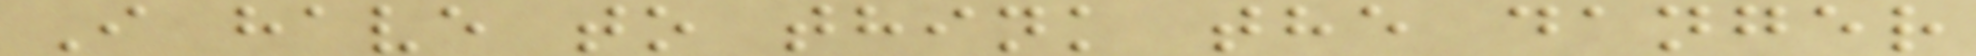I have to think the danger
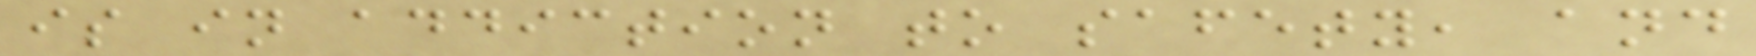is in addiction to safety, and
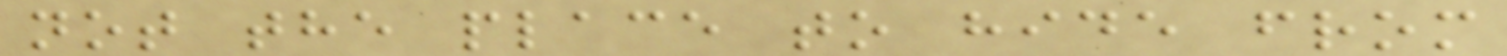not the place to hide from
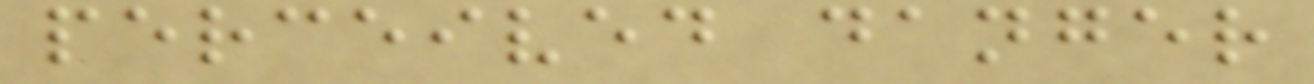perceived danger
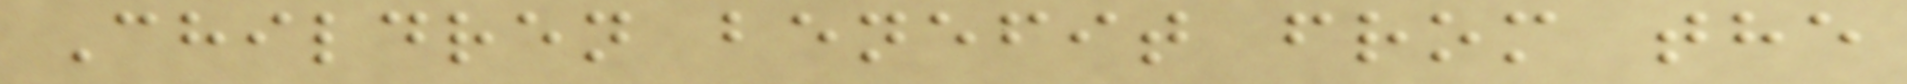Children benefit from the
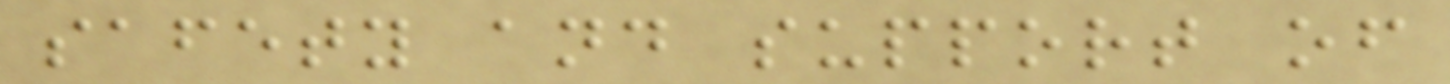safety and support of
